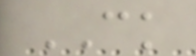CK
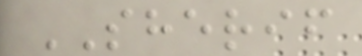SHERIF
